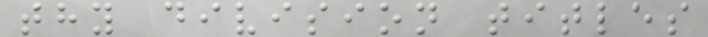thy division titles
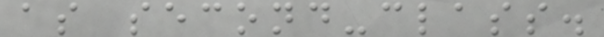as second-class.
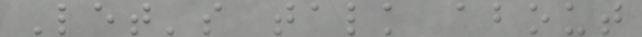Let's talk about
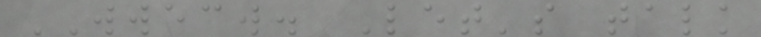WWECW. Let's talk
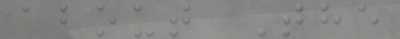about The
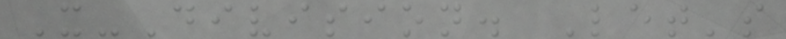X-Division. Let's
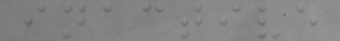inactive
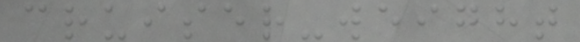cruiser-weight
